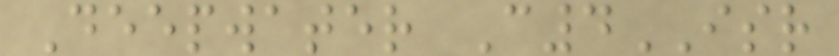Deepwater C4ISR
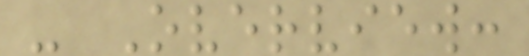- Overview:
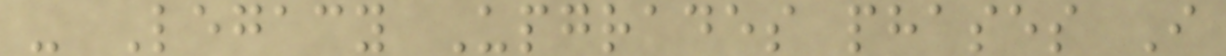- Legacy Upgrades phases I
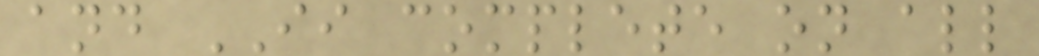and II complete on all
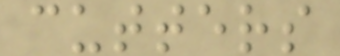cutters
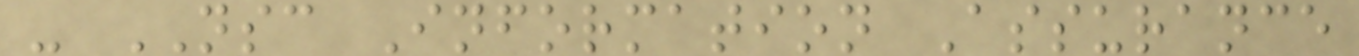- NSC Information Assurance
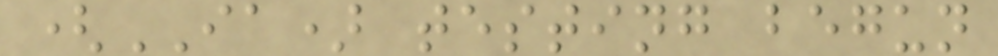(IA) testing begun
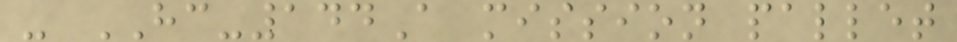- HC-144A mission pallet
